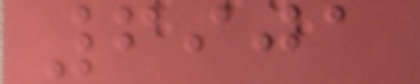6901
